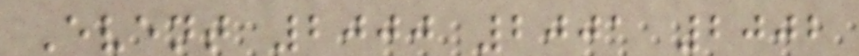Event 2000 2001 2002
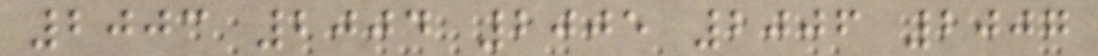2003 2004 2005 2006 2007
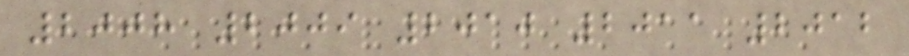2008 2009 2010 2011 2012
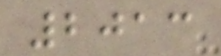2013
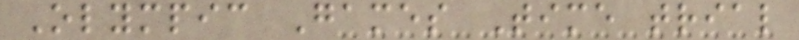Olympic Games Time trial
